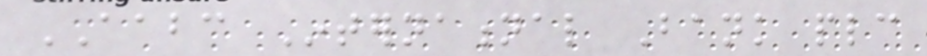AABC International Bank plc
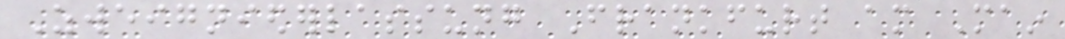Zweigniederlassung Frankfurt am Main
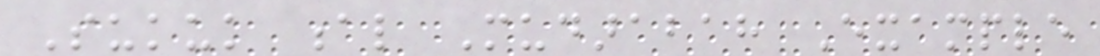Sukuk al Mudarabah Example
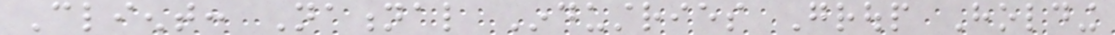Client: National Industries Group Holding
